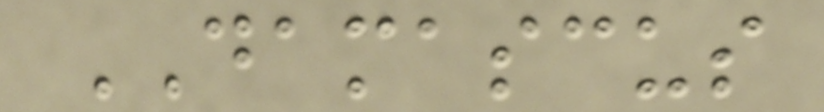DAMASCUS
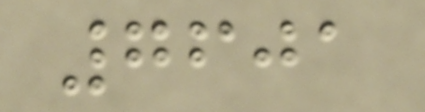7601
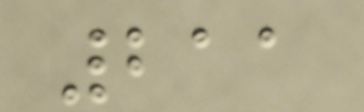211
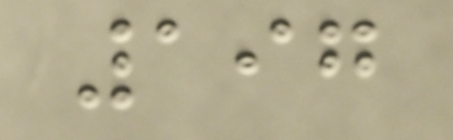197
